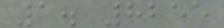1. 8255
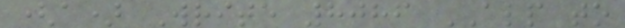(a) Write 8086 ALP to
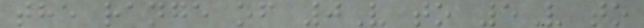the range of 0V to 5V to
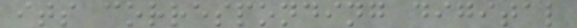its corresponding digital
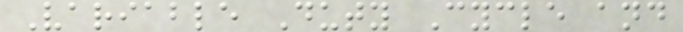Variable Duty Cycle and
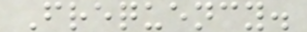Frequency.
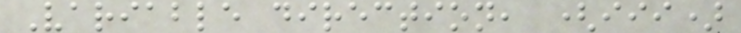Variable direction, (iii)
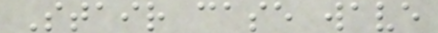Stair case wave
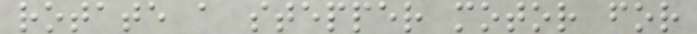rotate a stepper motor for
